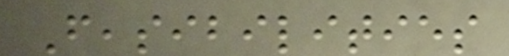Feasibilities
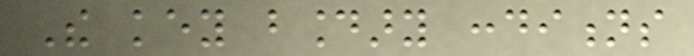The key boundary conditions
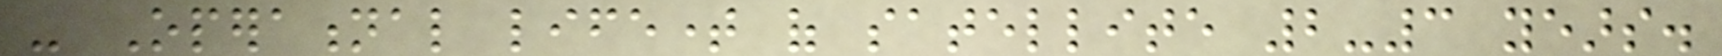- Operational lifetime of satellite 2-3 years.
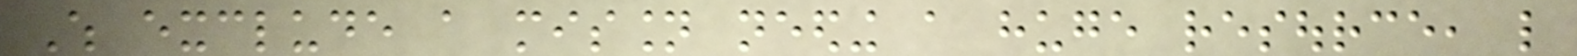Which exclude a mission needing a huge resource, like
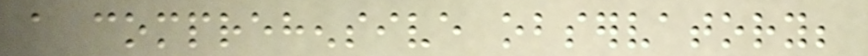a comprehensive observatory;
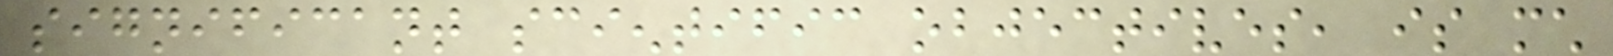significant scientific objectives, is much
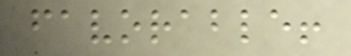favorable!
